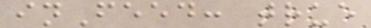inFeed: true
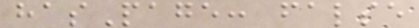hasPage: false
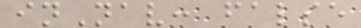inNav: false
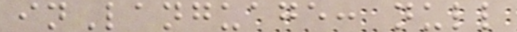inLanguage: null
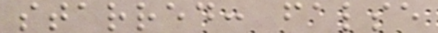starred: false
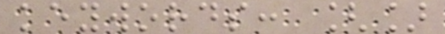keywords: []
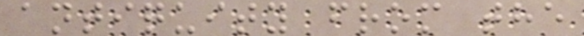antiquity from the
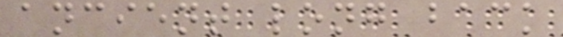ancient long back
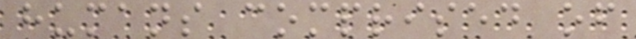humans comprised of
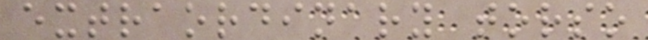extraordinary torso
